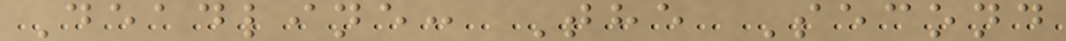Deadline: The Second
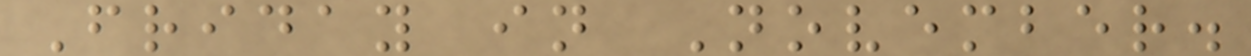Friday in November.
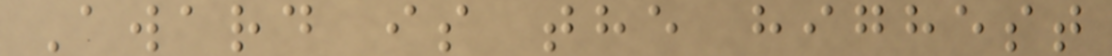Award is the highest
